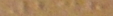238
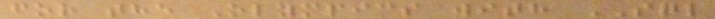for the Olympics with SQL
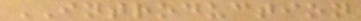INTRODUCTION
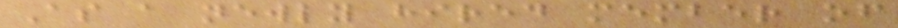As a newly hired member of
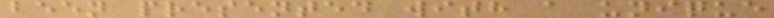been presented with a unique
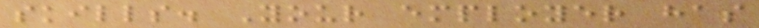skills. Your employer has
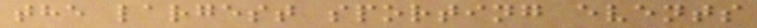the largest sporting events
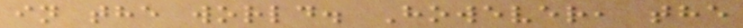in the world. However, the
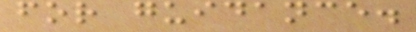for guidance.
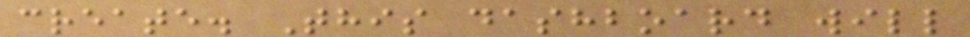create. This dashboard will
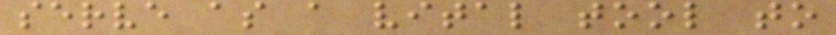serve as a vital tool to
